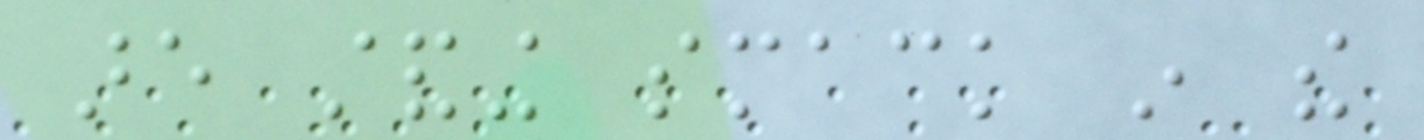are standing smack in the
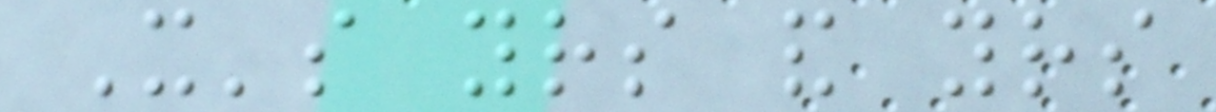It's yours and yours
